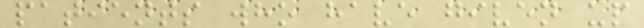patients who have given up
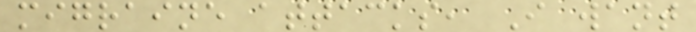migraine attacks, I want
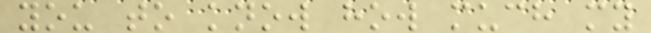you to know how much my
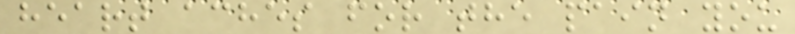heart aches for the pain you
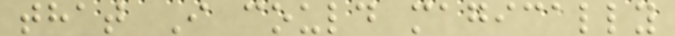that I could magically
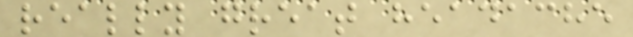really great headache
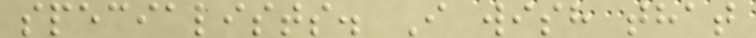specialists. I wish that
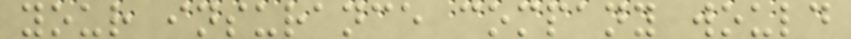your insurance company would
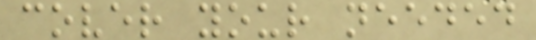cover your needed
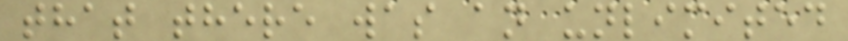that there was an unlimited
